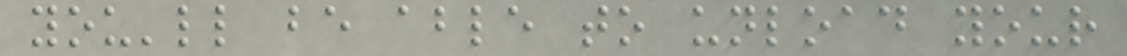you'll be able to unload your
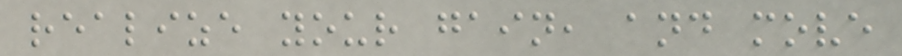realize your gain, and move
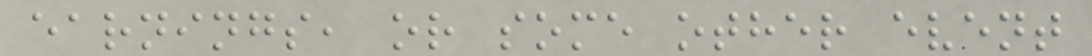earnings, or some other event
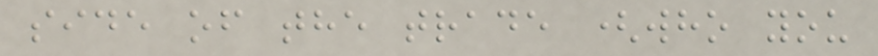side of the trade (who you
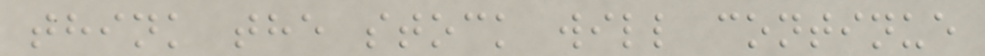think the stock will continue
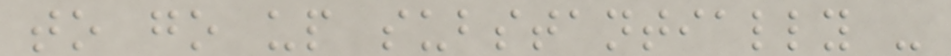to go up substantially -
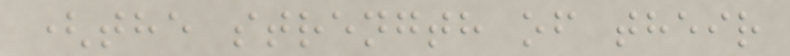(the strength of their
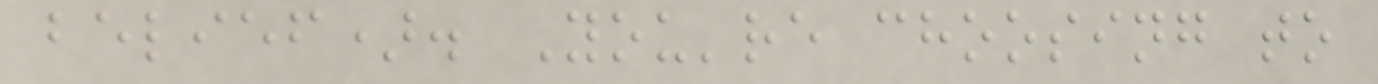belief). You're choosing to
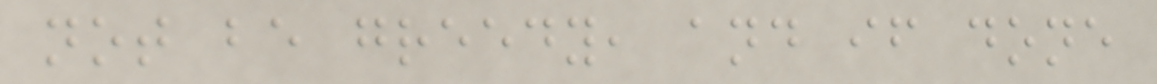not be greedy, and if done
